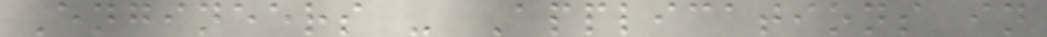Engineers - Applications in
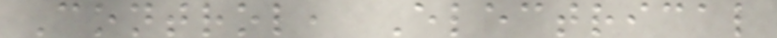Control, Electrical
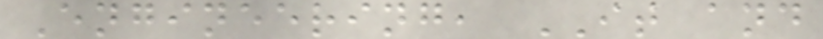Engineering, IT and
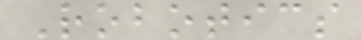Robotics
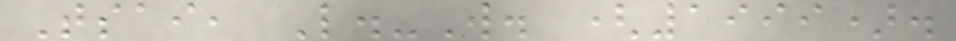Tsai, L.-W. (1999).
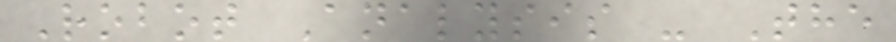Robot Analysis - The
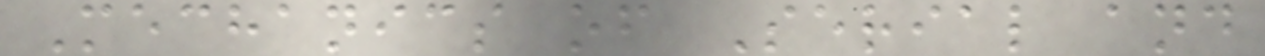Mechanics of Serial and
